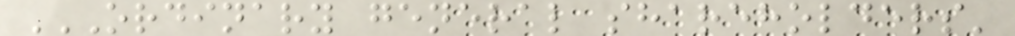ORDINARY GENERAL SHAREHOLDERS'
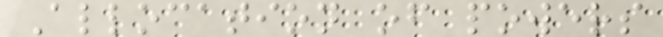Allocation of powers
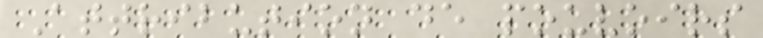Attribution de pouvoirs
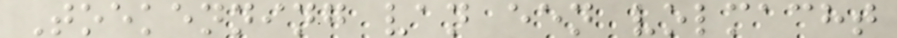Toekenning van een volmacht
